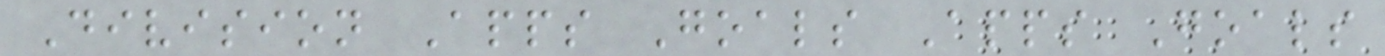Division Apps Goals Apps Goals
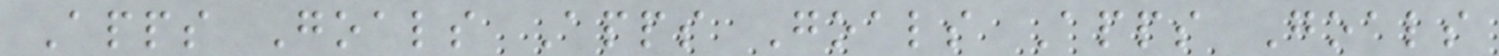Apps Goals Apps Goals Apps Goals
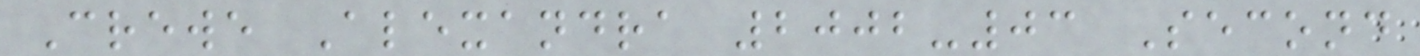Crewe Alexandra 2002-03 Second
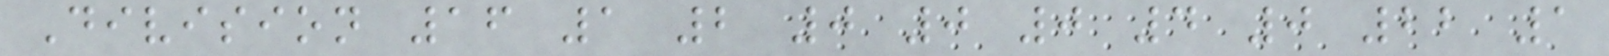Division 16 1 2 0 0 0 4 0 22 1
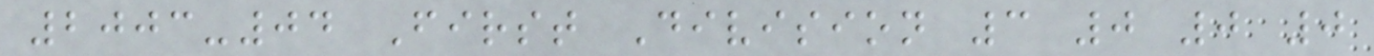2003-04 First Division 3 0 0 0
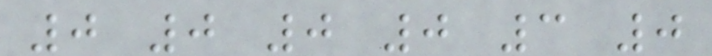0 0 0 0 3 0
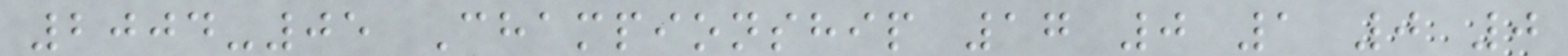2004-05 Championship 17 0 1 0 0
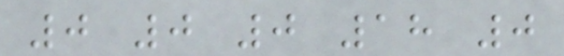0 0 0 18 0
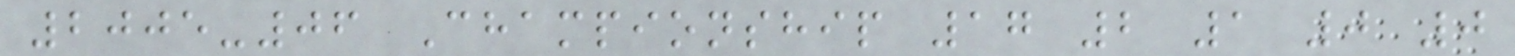2005-06 Championship 17 2 1 0 0
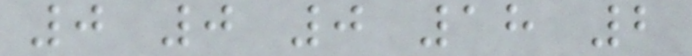0 0 0 18 2
